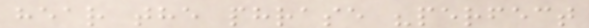hear the phrase "perfect
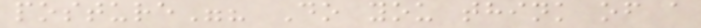posture"? Do you think of a
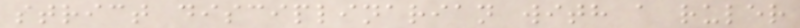strict disciplinarian with a ruler
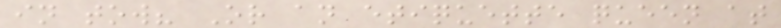in tow? Or an etiquette queen at
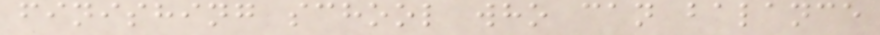finishing school who can balance
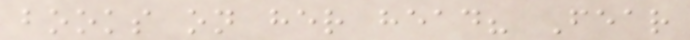books on her head? Fear
